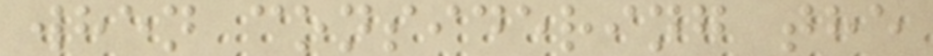when considering the
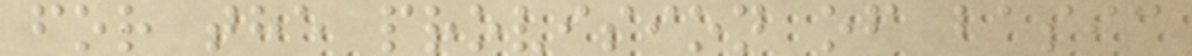for the provision of basic
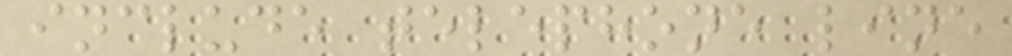include telephone line
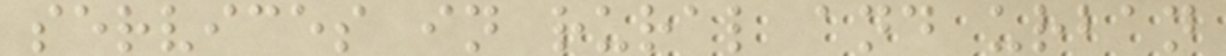services in rural and urban
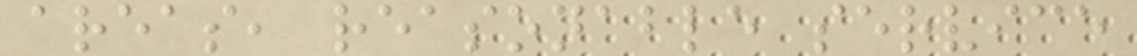areas, reasonable service
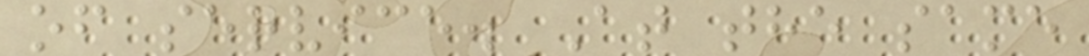of service. At the same
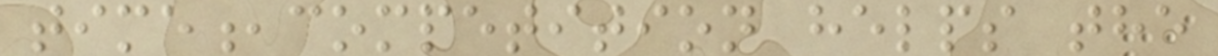time,competition helps the
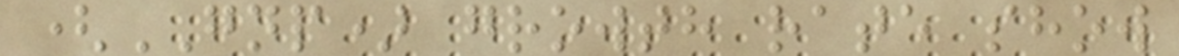(GNP) growth rate show
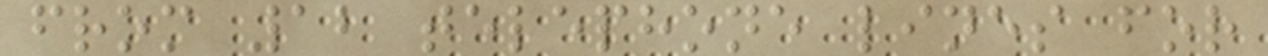from 12 telephone lines for
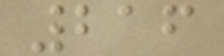216
